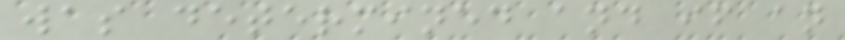was determined and if an
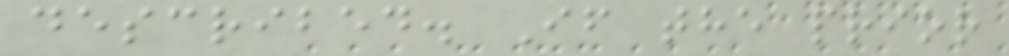described. If the prior
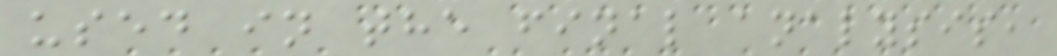used in the final analysis,
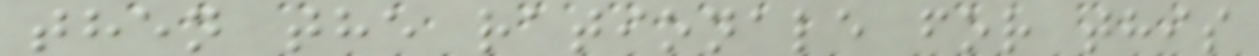then the rationale for this
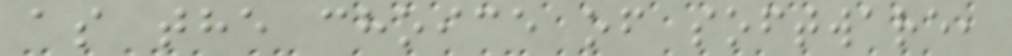as the choice of software,
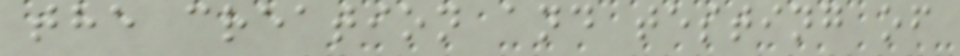the creation and testing of
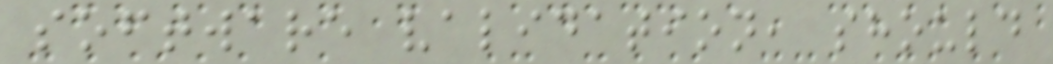software validation, should
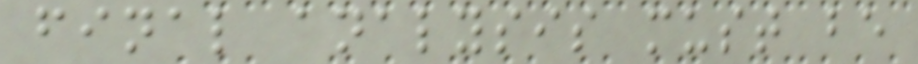final analysis must be
